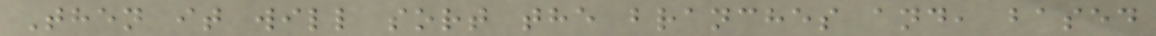Then it will sort the branches and, based
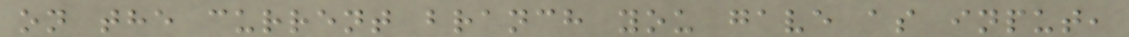on the current branch you gave as input,
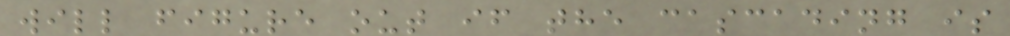will figure out if the cascading is
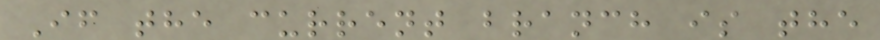If the current branch is the
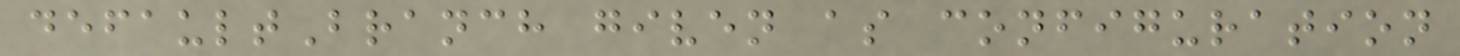defaultBranch given as configuration
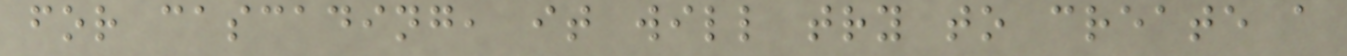for cascading, it will try to create a
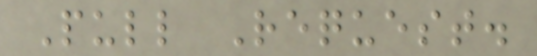Pull Request.
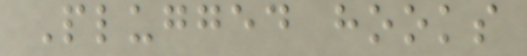Plugged hooks
